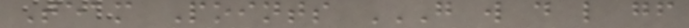Team Points G W D L GF
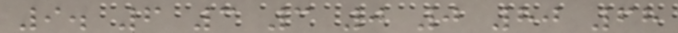9. 6 3 3 0 0 80 68
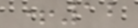+12
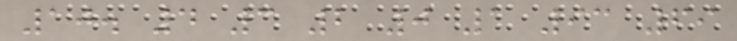10. 4 3 2 0 1 93 69
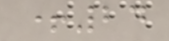+24
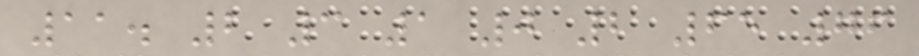11. 2 3 1 0 2 65 76
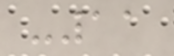-11
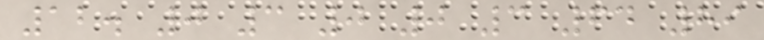12. 0 3 0 0 3 64 89
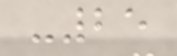-25
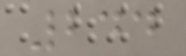244
